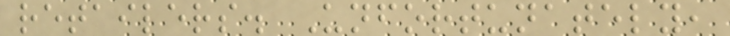retailers. Unfortunately,
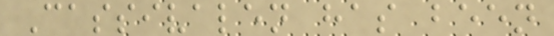Cassivalen has been
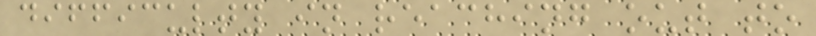difficulty in reaching out to
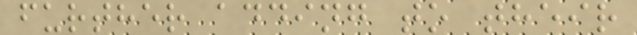further adding to their
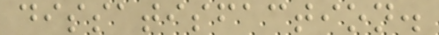dissatisfaction.
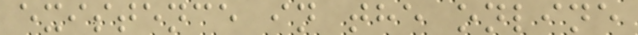existence in the online
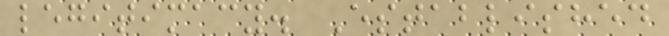legitimacy. Established
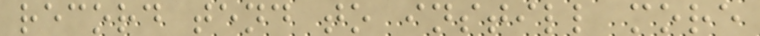record tend to instill more
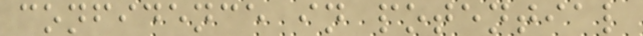confidence in potential
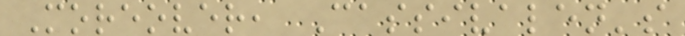Moreover, Cassivalen's
